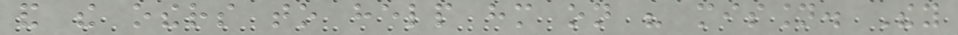and the others to help him on his mission. They
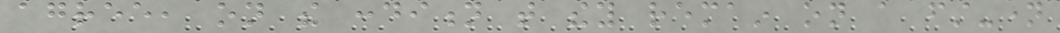agree, on the condition that they remain on a first-name
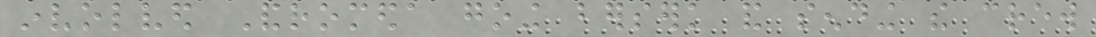involved Andromeda going berserk and sending the crew
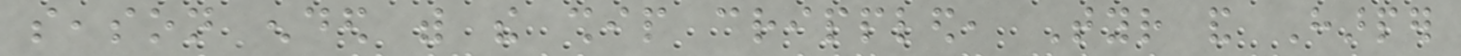season ended with the ship crippled, Tyr and Harper
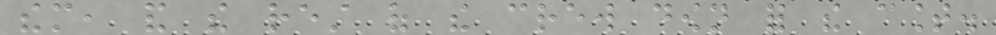them, and the rest of the crew down for the count.
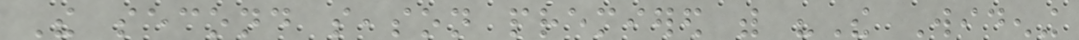The second season premiered with "The Widening
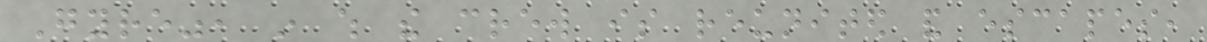Gyre", in which the crew is reunited and escapes,
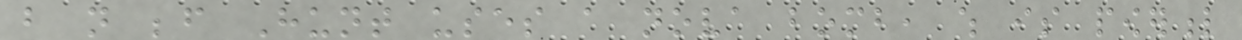but not before Hunt uses a nova bomb, which is powerful
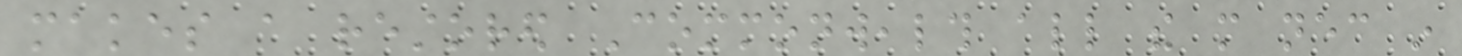makes a restored Commonwealth all the more necessary in
